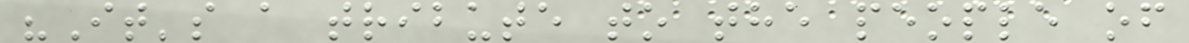"It's a tribute to the people of
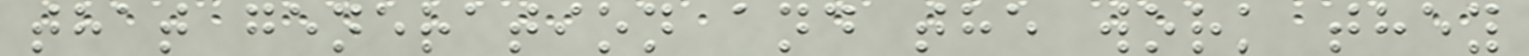that generation and the work they
